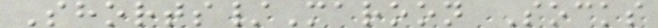Shorts/Maroon Socks
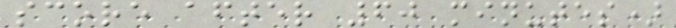score after 60 minutes)
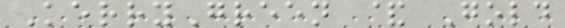KerryGreen & Gold
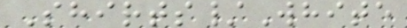Shirts/White
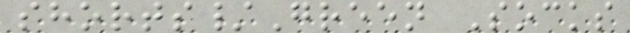shorts/Green Socks
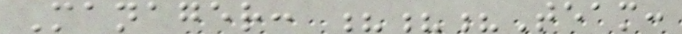Manager: ???Team:
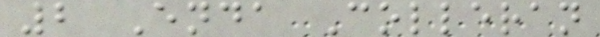2 Enda Colleran
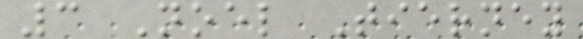3 Noel Tierney
